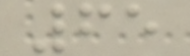65
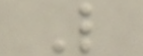L
